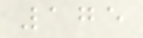175
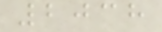2038
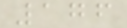176
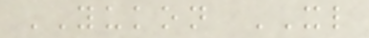YUKON XL
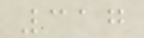317
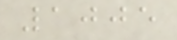1005
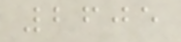2605
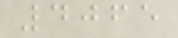4065
